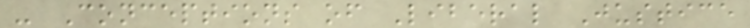- Conceptions of Liberal Justice
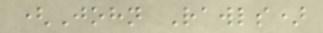(John Rawls)
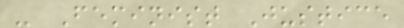- Feminist Justice
